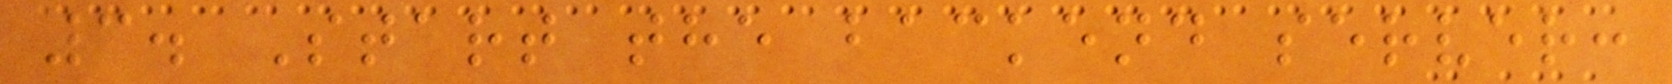3. Start the backend server:
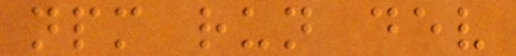npm run dev
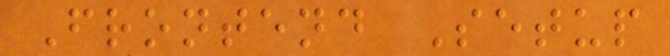Frontend Setup
